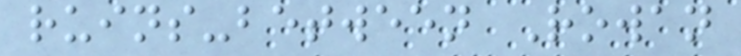ruins-between Rowan
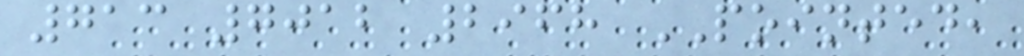713 7012 2968 POINTED,
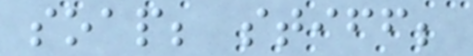soap; stiff;
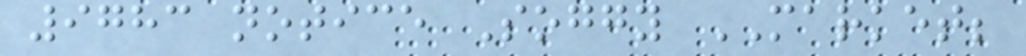9783 notice Soggy MARKET;
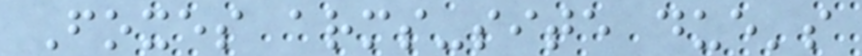Foxes arms-site due's
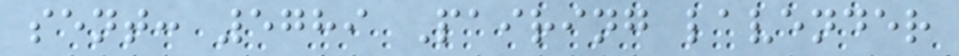sent: 5789 Pairing lavender
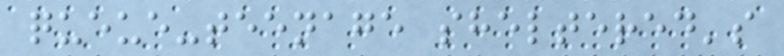queue-teenage sheltered's
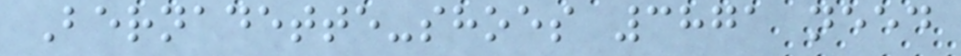Bernadette-shoes 3871 need
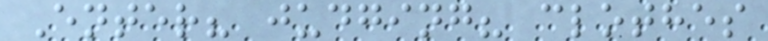Enter? judging? clothes
